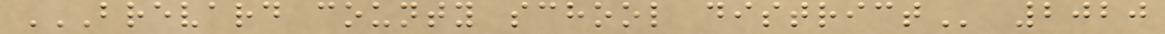BREVARD COUNTY SCHOOL DISTRICT 2020
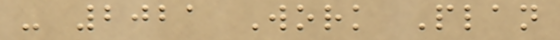- 2021 Work Plan
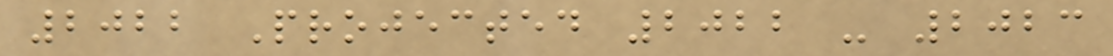2022 Projected 2022 - 2023
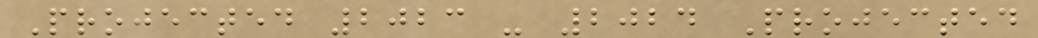Projected 2023 - 2024 Projected
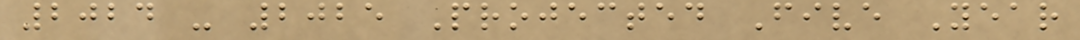2024 - 2025 Projected Five Year
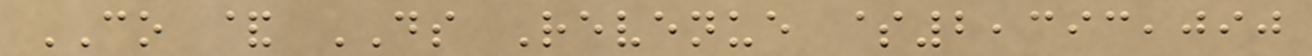CO & DS Revenue $2,393,090
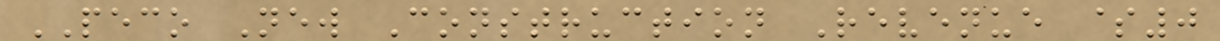PECO New Construction Revenue $0
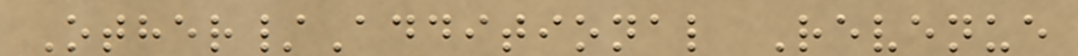Other/Additional Revenue
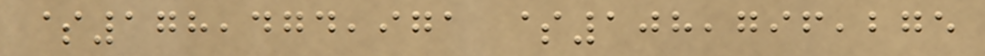$178,474,971 $108,796,275
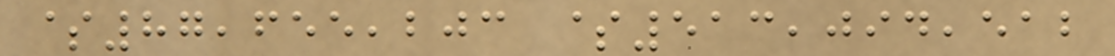$87,655,203 $513,094,512
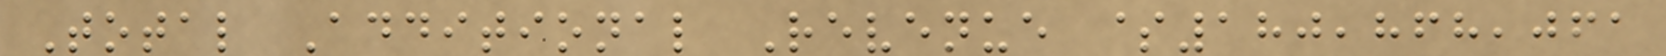Total Additional Revenue $180,868,061
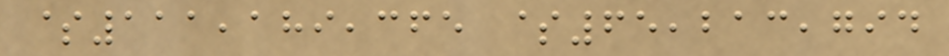$111,189,365 $65,213,794
